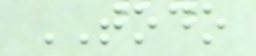TODO
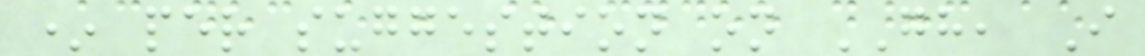* per suggestion on GH, I
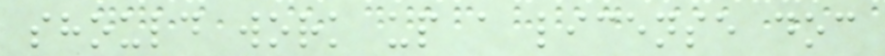should work up a license doc
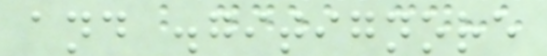and .gitignore
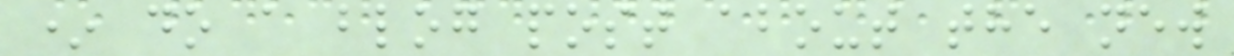* do a blog post about the new
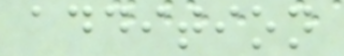addition
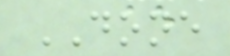DONE
